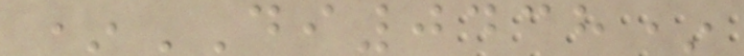*DI0438*
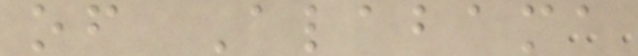of Alabama
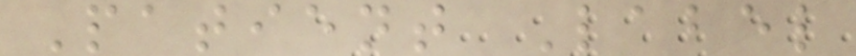Patient Label
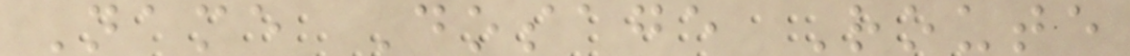Name Dosage Route
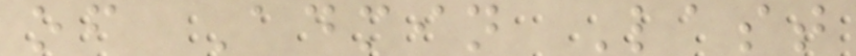of Admin Last
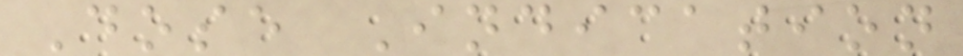Dose Indication
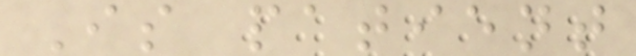Is patient
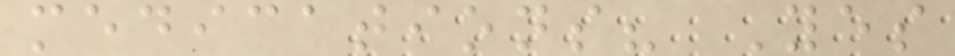medications? Yes
